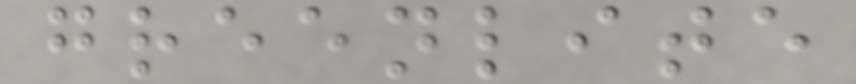greenlite
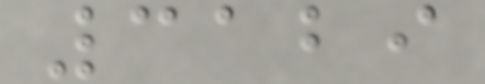3129
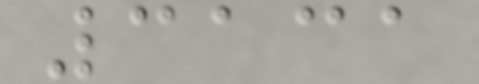3131
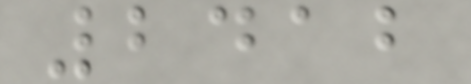2412
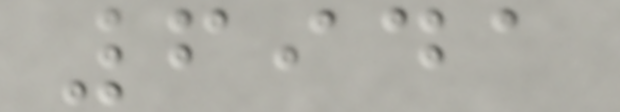6941
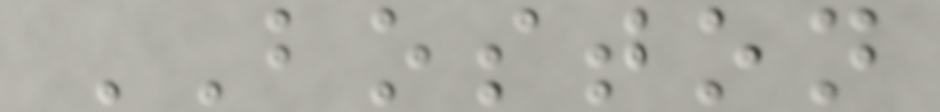BOSTON
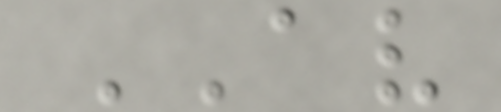AV
